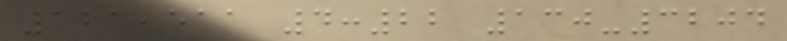121,511 4:22 130-3204
